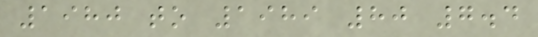1980 to 1989 80 7.4
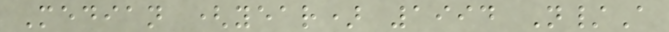Median (year) 1994 N/A
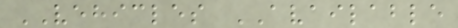VEHICLES AVAILABLE
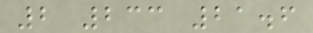2 233 21.6
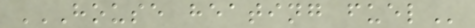HOUSE HEATING FUEL
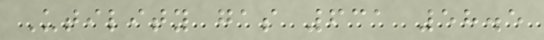Utility gas 631 58.5
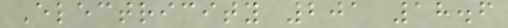Electricity 201 18.6
